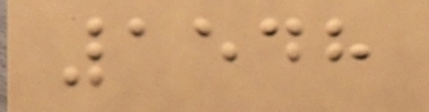1548
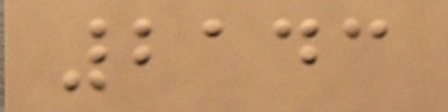2143
